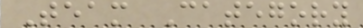Team Category
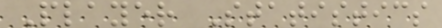Player Statistics
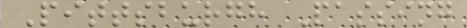Pittsburgh Passing
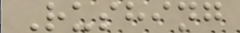Rushing
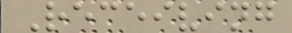Receiving
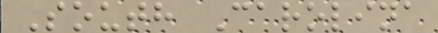South Carolina
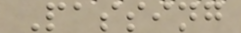Passing
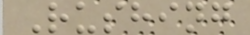Rushing
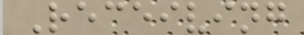Receiving
